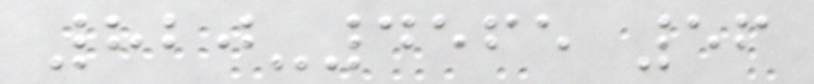820-4565 56
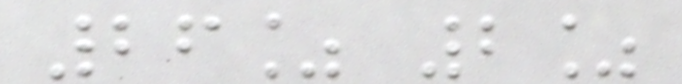26% 2%
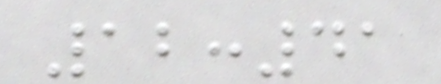12:41
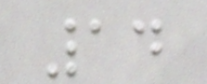14
